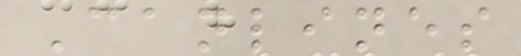Canlines
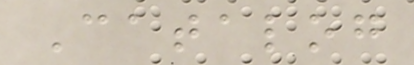Catalog
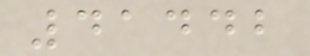41442
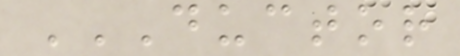DUCTOR
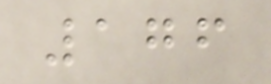176
